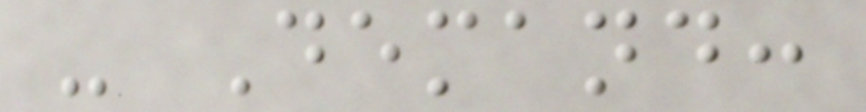- Demand:
